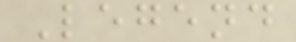Legend
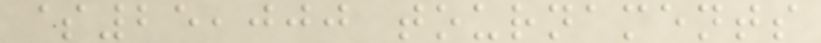$25,000 tournaments
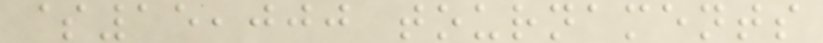$15,000 tournaments
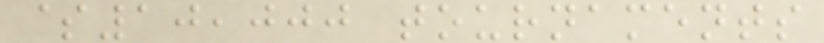$10,000 tournaments
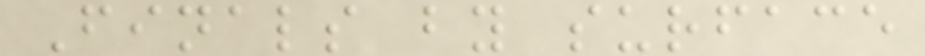Finals by surface
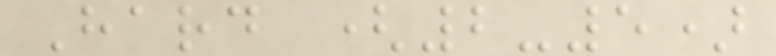Hard (2-5)
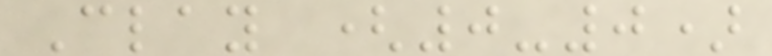Clay (0-0)
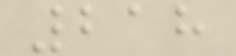218
